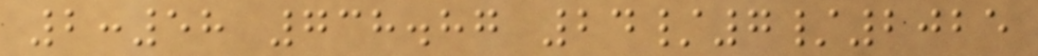2:58 738.87 24/7/2025
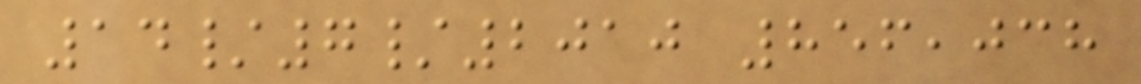14/7/2010 856,038
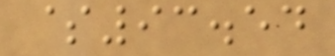$93.54
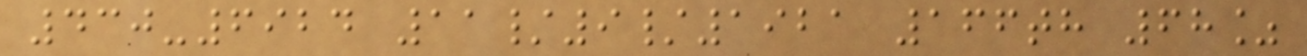430-6924 11/9/1921 166th 68%
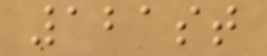121st
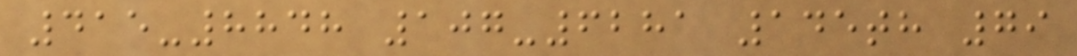415-8848 107-6281 145th 79
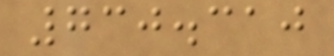730.310
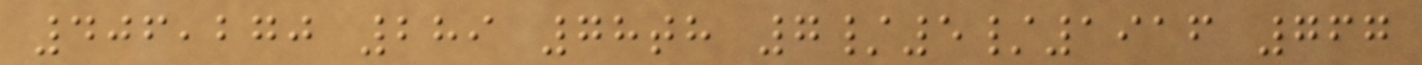406,270 289 78th 7/5/1916 767
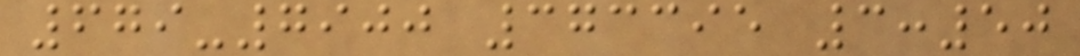679-7900 373395 3:50
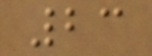23
